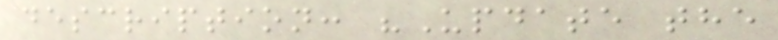description: "Update the
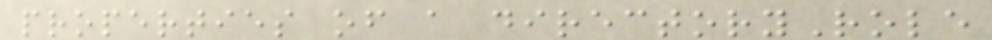properties of a directoryRole
